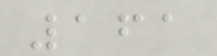161
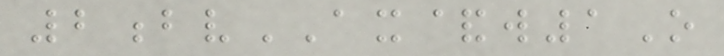2bvAX&w1O
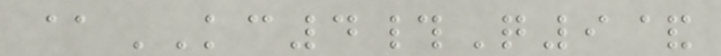@KC4#Q9&
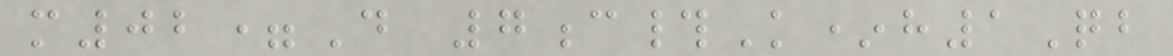m02=D 7c#K*h1Qb
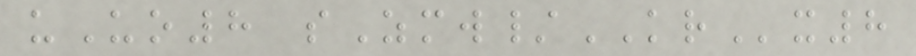uUo8 sZmw/KRx8
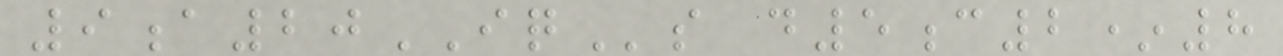9a20IQs d5c2*8
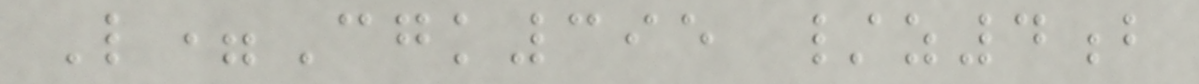L=Cgk395 /z4b
